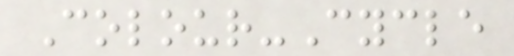Colour-Cycle
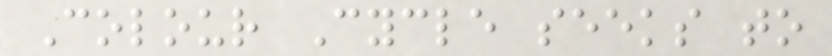Colour Cycle seeks to
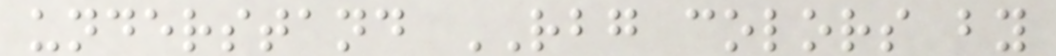understand RBG colors by
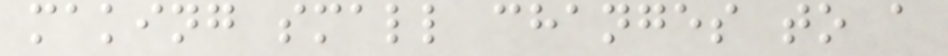making small changes to a
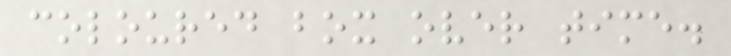coloured box over time.
